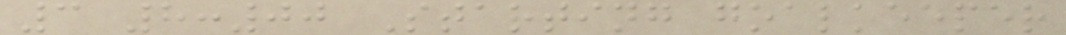3 8:00 Starting goalkeeper
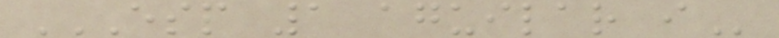ESP 1 AGUILAR I
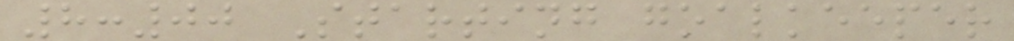8:00 Starting goalkeeper
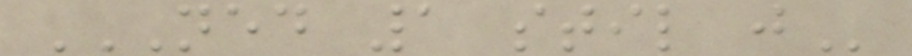NED 1 STIL J
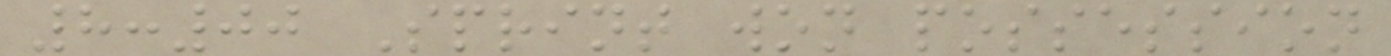8:00 Sprint won possession
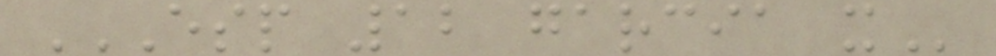ESP 12 GARCIA X
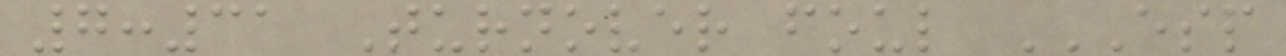7:31 Turnover foul ESP
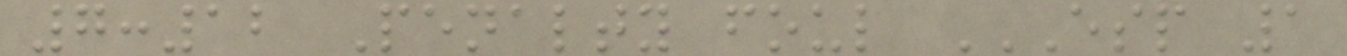7:12 Penalty foul ESP 1
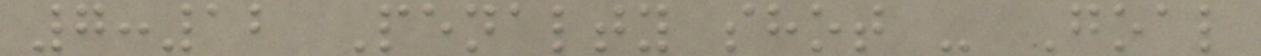7:12 Penalty shot - Goal
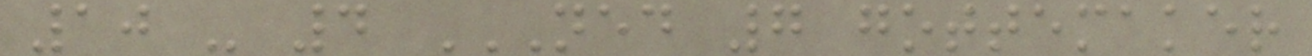10 - 4 NED 7 GOTTEMAKER
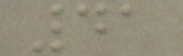41
